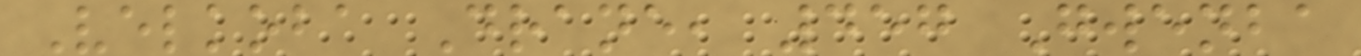Velkoba Drane, 457 Gwenba
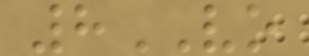8VO
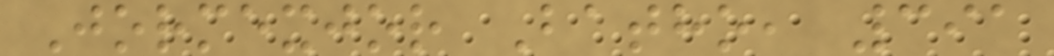Jormexjor Batho, 391
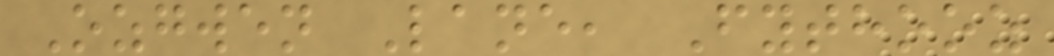Ozgwen Lane, Fythooz
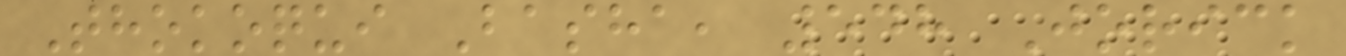Thokoqui Basha, 548 Jorick
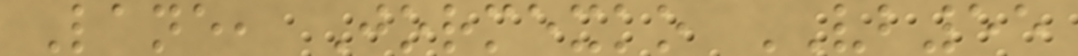Lane, Jormexko VB55
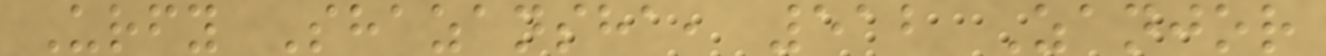Urfy Shazansha, 512 Zanjor
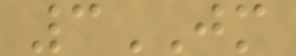3JM
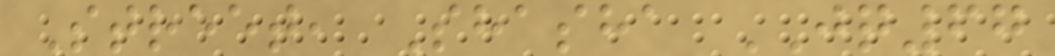Street, Shasha JQ67
